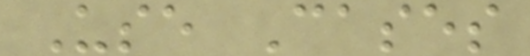Use Cases
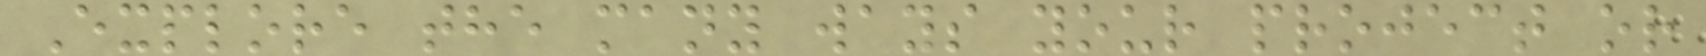Explore the many ways your project or
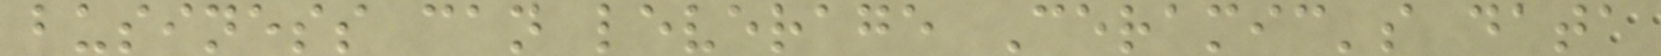business can leverage Ceramic's data
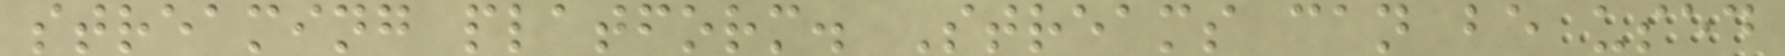streaming platform. Streams can be used
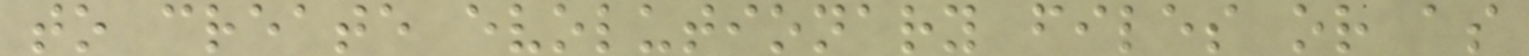to create evolutionary files or as
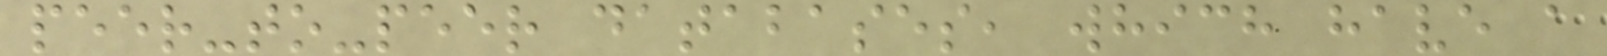peer-to-peer databases, which have a
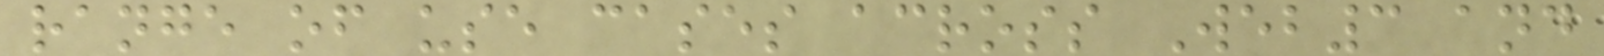range of use cases across Web3 and
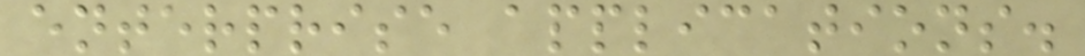enterprise applications.
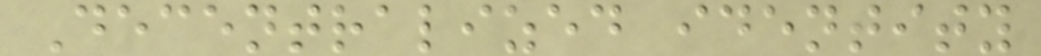Decentralized identity
